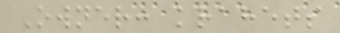Owner: krahets
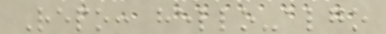Repo: hello-algo
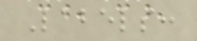Labels:
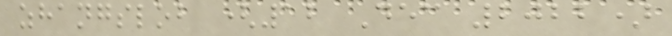zhangslob (12 Dec 2022)
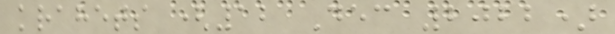krahets (12 Dec 2022)
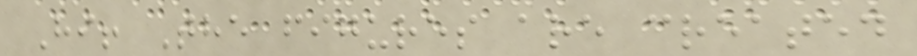Hi! The figures are created
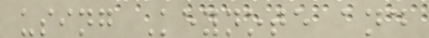using Keynote and
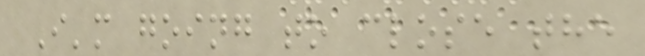I'm going to close the
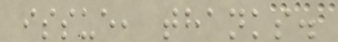issue, thanks.
